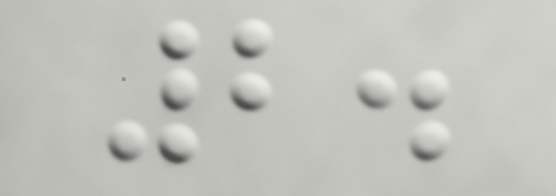2.
